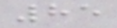85
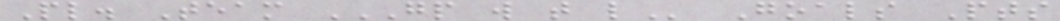Pl. Team GP W T L Goals Pts
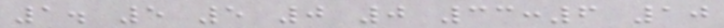1. 5 5 0 0 33:6 10
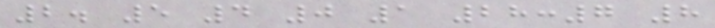2. 5 4 0 1 28:7 8
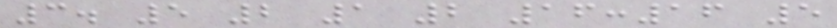3. 5 2 1 2 16:16 5
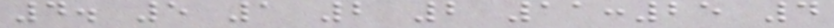4. 5 1 2 2 11:25 4
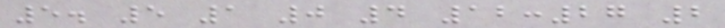5. 5 1 0 4 12:27 2
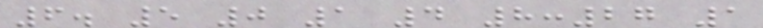6. 5 0 1 4 8:27 1
